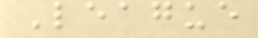League
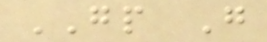GP G
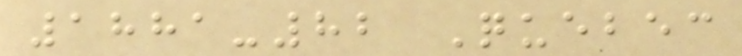1881-82 Quebec
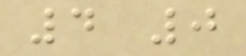4 0
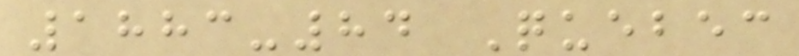1883-84 Quebec
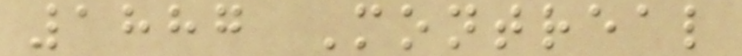1887 Montreal
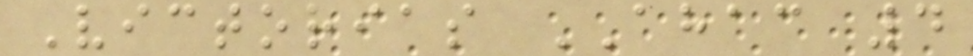Victorias AHAC 4
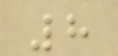8
